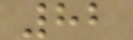82
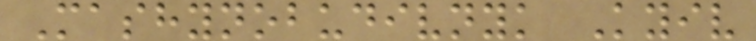Mashynobudivnyk Kyiv
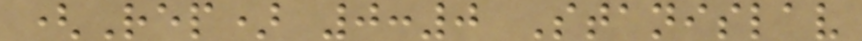(Rep) 0:0 Stanislav
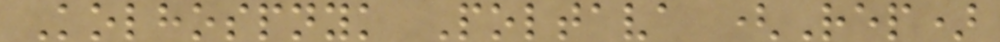Kolhospnyk Poltava (Rep)
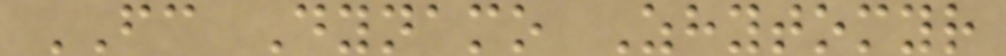FC Dynamo Zhytomyr
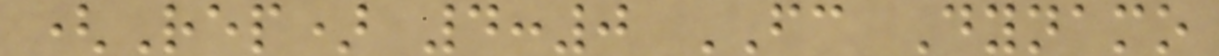(Rep) 4:0 FC Dynamo
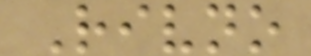Rivno
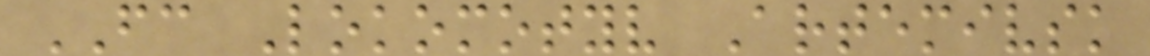FC Lokomotyv Artemivsk
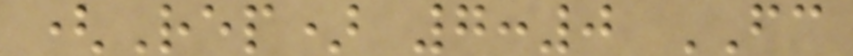(Rep) 7:0 FC
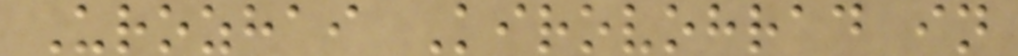Urozhai Kirovohrad in
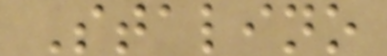Stalino
